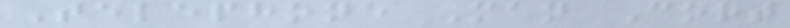Telephone Man Cort
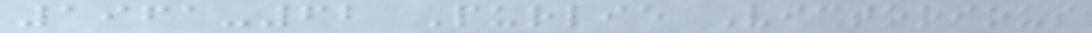1961-62 Purlie Victorious
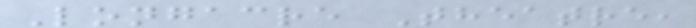Longacre Theatre,
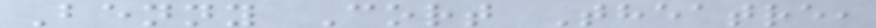Benny Cort Theatre,
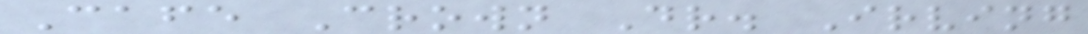Cafe Crown Dr. Irving
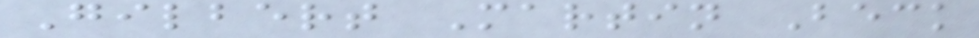Gilbert Martin Beck
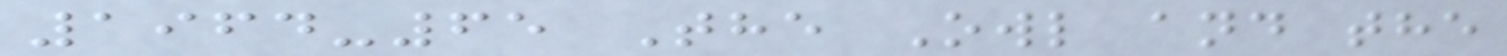1964-65 The Owl and the
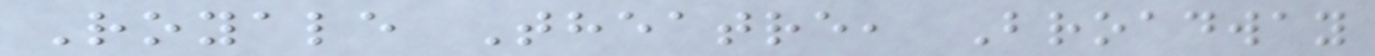Royale Theatre, Broadway
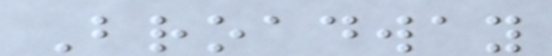Broadway
